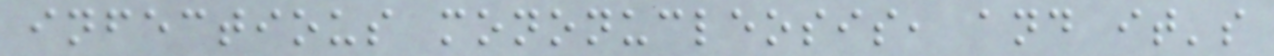infectious mononucleosis, and it's
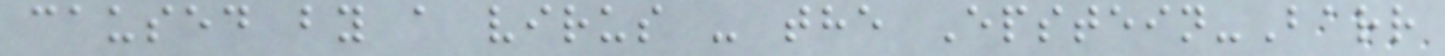caused by a virus - the Epstein-Barr
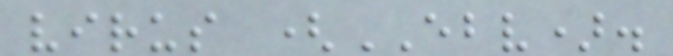virus (EBV).
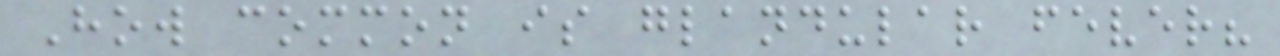How common is glandular fever?
